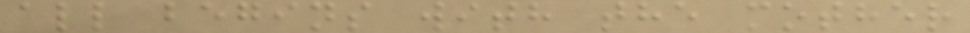all begins with the mother
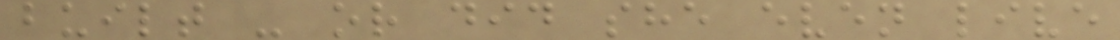built - or did she even live
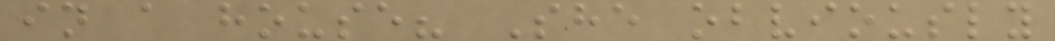in a house? She obviously
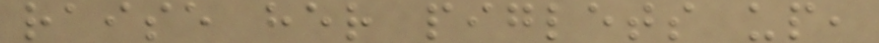raise her piglets up,
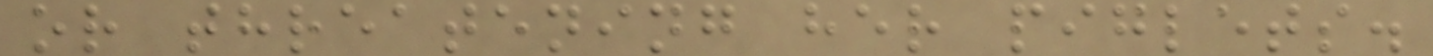or threatening her piglets.
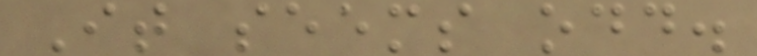It seems odd.
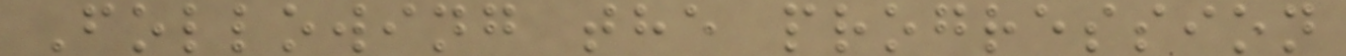Following the progression
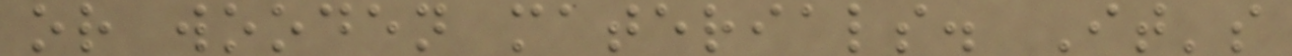or wooden materials. It's
